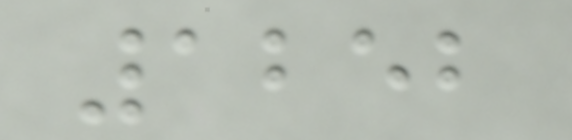1252
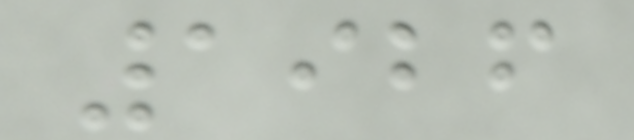1926
